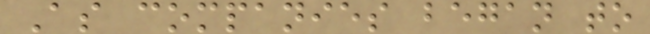As companies began to
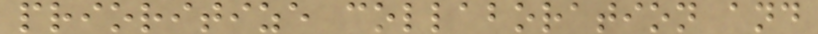prioritize collaboration and
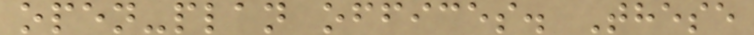open-plan offices. These
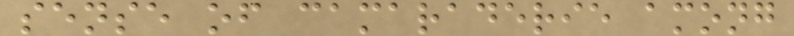sense of camaraderie among
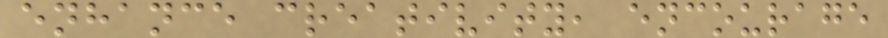enhance creativity, encourage
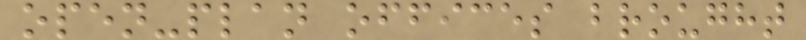open-plan offices brought
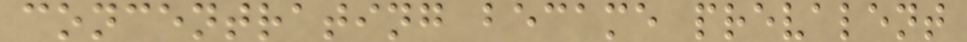concentrating became prevalent
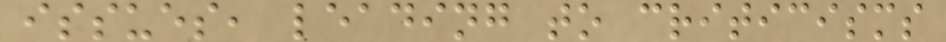issues, leading to criticisms
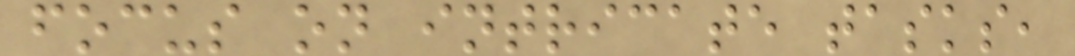focus on intricate tasks,
